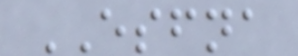ESFNA
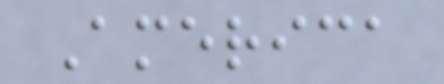America
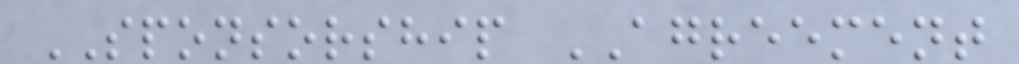SPONSORSHIP AGREEMENT
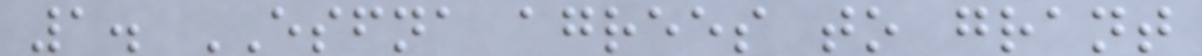1. ESFNA agrees to grant
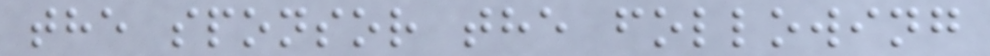the sponsor the following
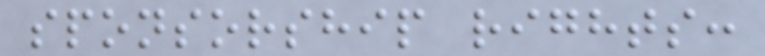sponsorship rights:
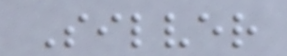Silver
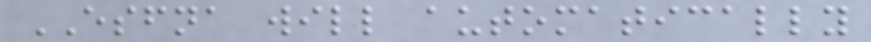ESFNA will automatically
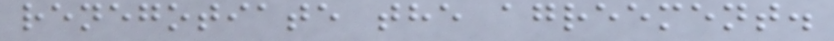renegotiate the agreement.
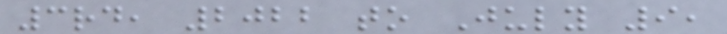3rd, 2022 to July 9,
